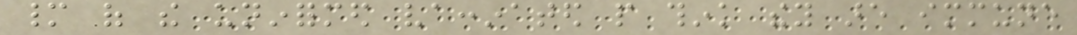many of the uninformed vaccinated people think they are immune
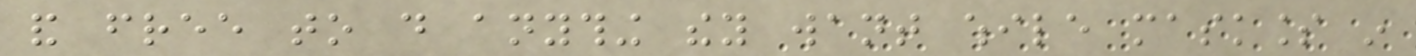and free to do anything they want while maskless in
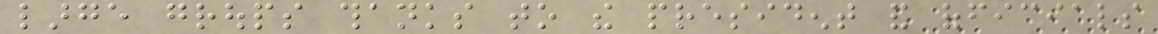large groups thanks to the president and officials
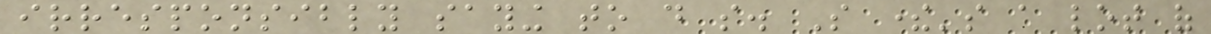irresponsibly saying to do so. So there's a lot of
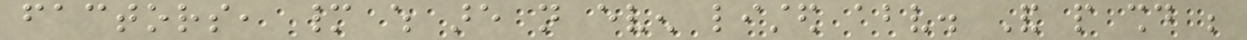factors, many which are not even listed above. And people should be
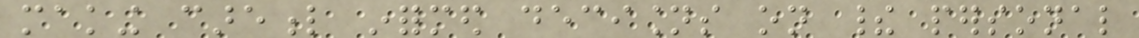making careful informed decisions on their personal
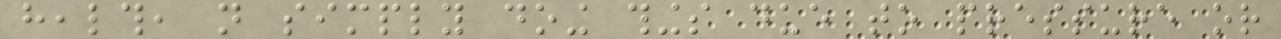health, not simply doing things due to pressure or
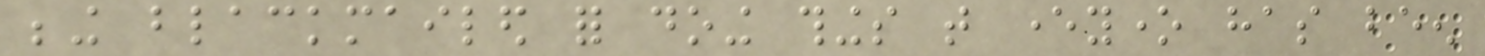being blackmailed for doing things that everyone has been
